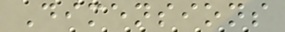Dimensions
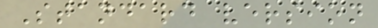Standard version
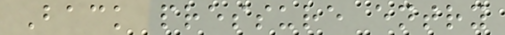Back pressure entry
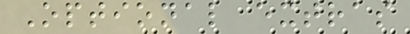Optional extras
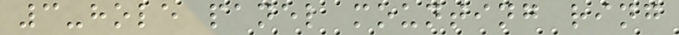3-hole panel mounting ring
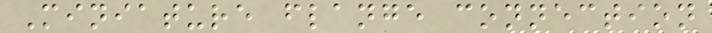Miniature flange connection
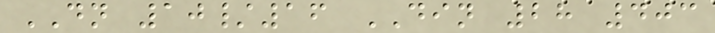DN 10/16 DIN 28 403
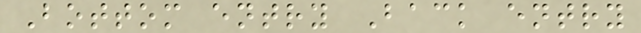Bottom entry Back entry
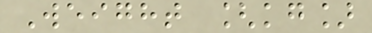Weight [kg]
